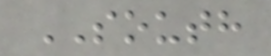SOUTH
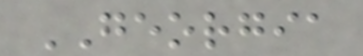GEORGIA
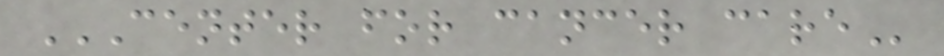CENTER FOR CANCER CARE
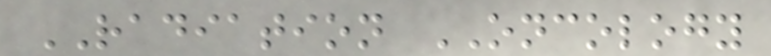RADIATION ONCOLOGY
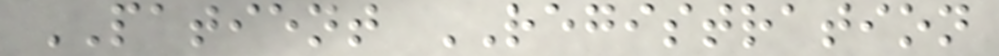PATIENT REGISTRATION
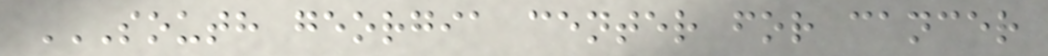SOUTH GEORGIA CENTER FOR CANCER
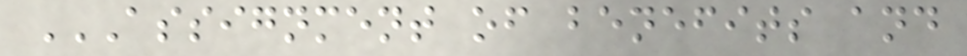ASSIGNMENT OF BENEFITS AND
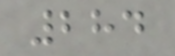284
